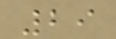29
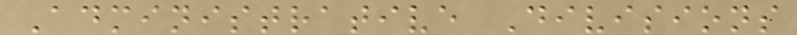Administrative Divisions
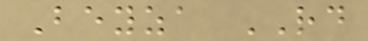Beyza RD
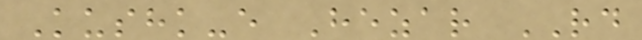Kushk-e Hezar RD
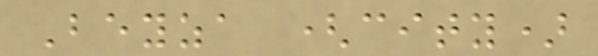Beyza (city)
